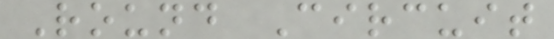Round Circuit
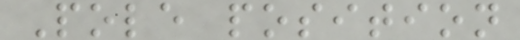Pole position
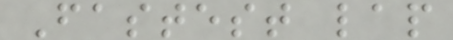Fastest lap
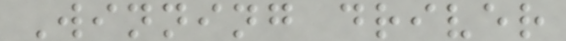Winning driver
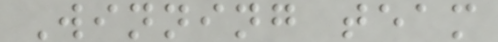Winning team
